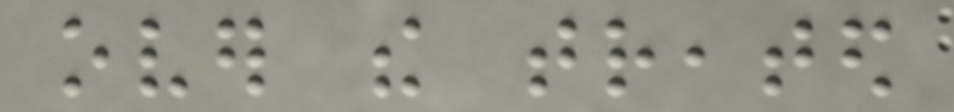over the treated
